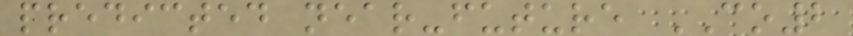predicted near-future CO2
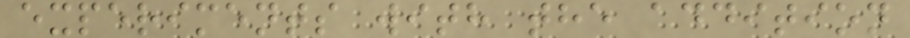experiments with the addition
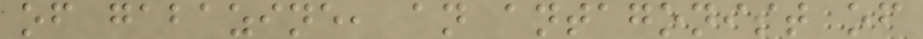of gabazine, an antagonist of
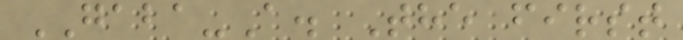GABA-A. The first
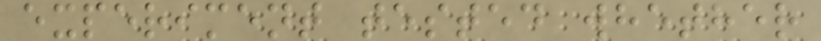experiment tested whether
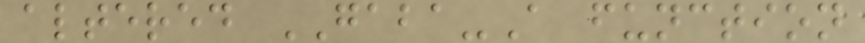altered GABA-A function
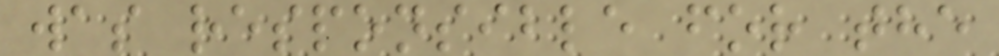was responsible for the
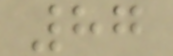87
